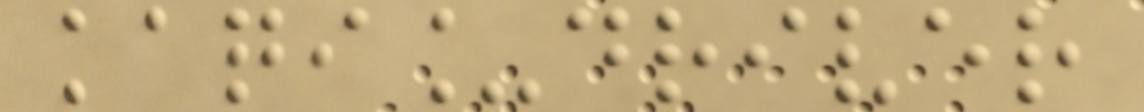kaqi_driver
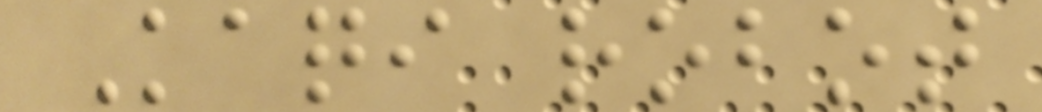Kaqi robot
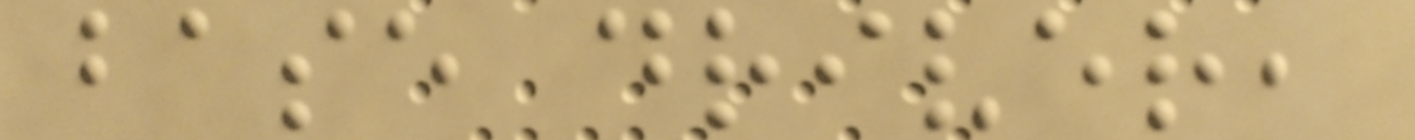base driver,
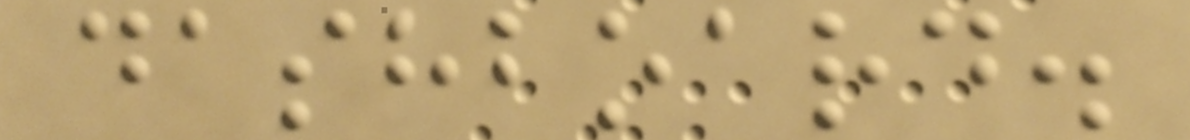dashboard.
